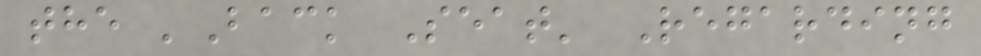the 'Back Seat' Regarding
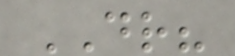DR?
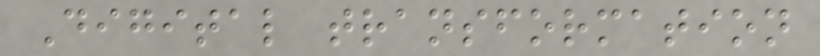Digital transformation
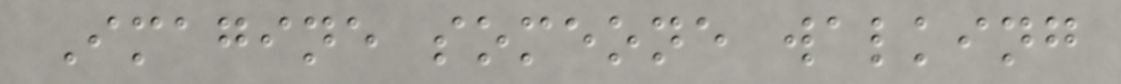Imagine someone walking
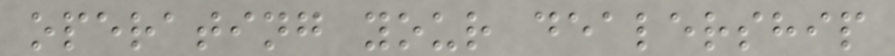operating your dealership
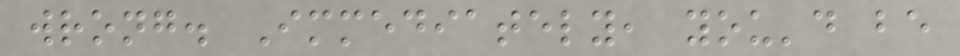wrong. Immediately, you'd be
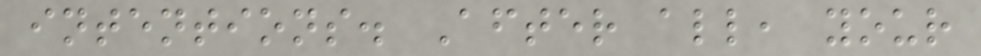intentions. After all, your
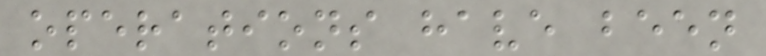operations have been
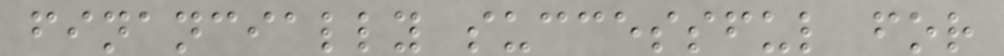financially successful for
